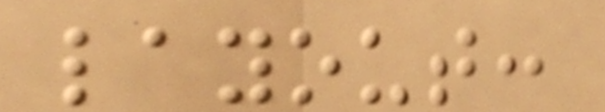layout:
